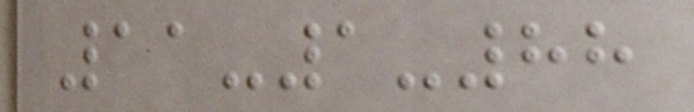11-1-88
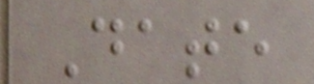Date
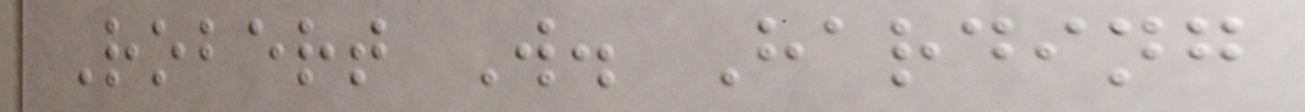Robert W. Harding
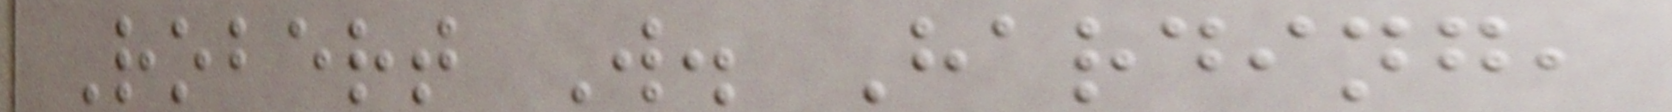Robert W. Harding,
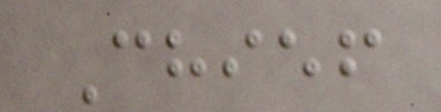Chief
